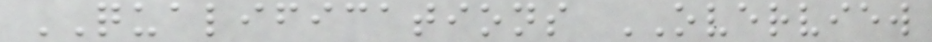QUALIFICATIONS OVERVIEW
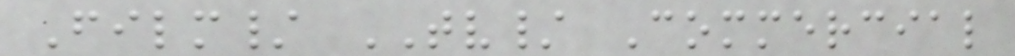Film/ TV/ Commercial
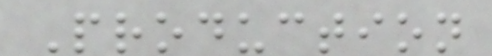Production
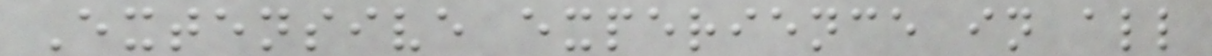Extensive experience in all
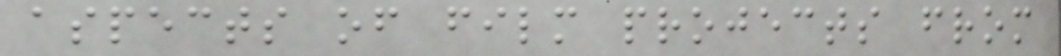aspects of film projects from
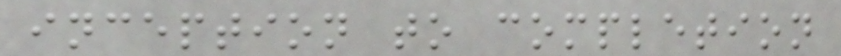inception to completion
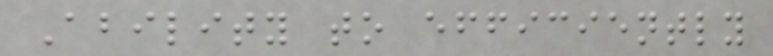Ability to efficiently
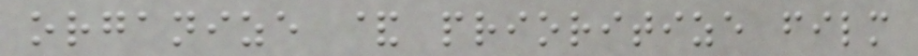organize & prioritize film
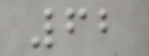62
